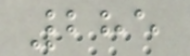285
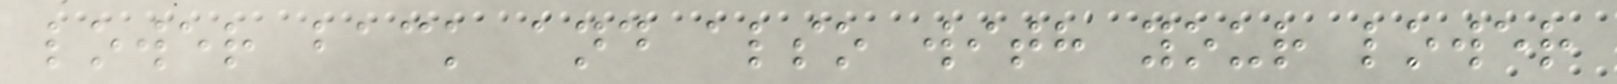lower back and also with your lower
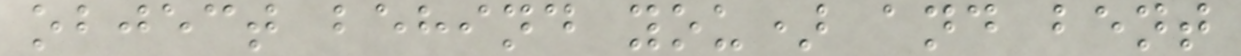object behind you) and bent
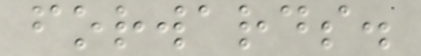forwards.
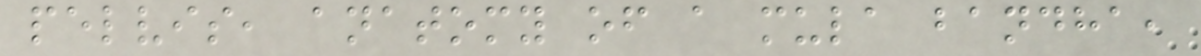pelvis, anatomy of a mula bandha,
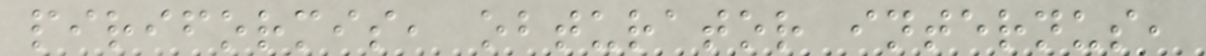piriformis, obturator internus,
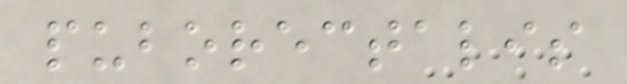puborectalis
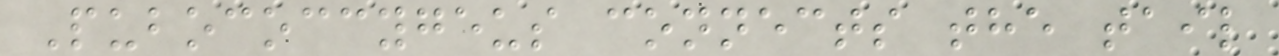Pubococcygeus connects the tail
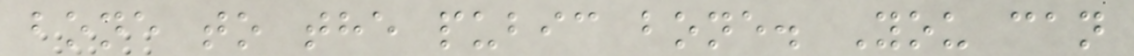bone to the pubic bone. You can
